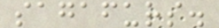sagafurs.
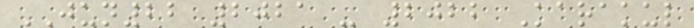JUN22 2021 - 2022 Karakul
